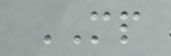MP
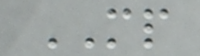MP
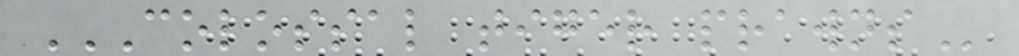COLOSSAL TIGER PRAWNS
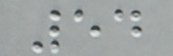54
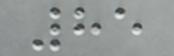85
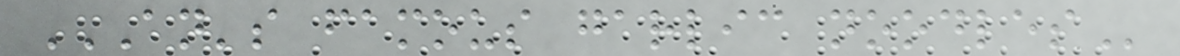AN'S FAMOUS GARLIC NOODLES
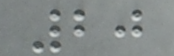20
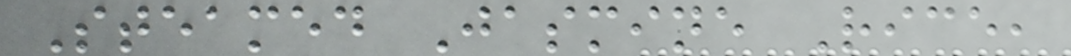Steamed Jasmine Rice,
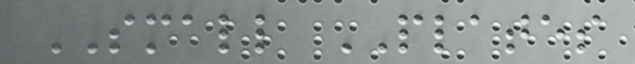SMALL PLATES
